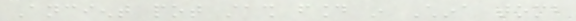Ancient pot stash found in China tomb
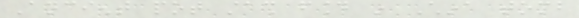Ancient pot stash found in China tomb
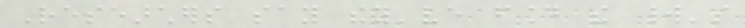Researchers say they've found the world's
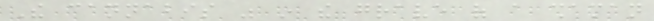The cannabis was in the grave of a shaman
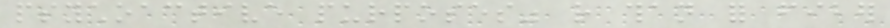psychoactive purposes" rather than for fiber
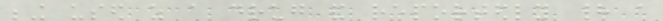being used as a drug and reportedly had a
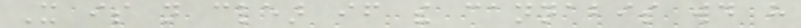It is not clear if the cannabis would have
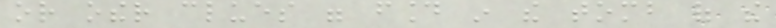or other clues were found in the tomb of the
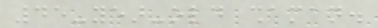45-year-old shaman.
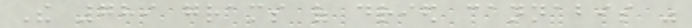The 789 grams of dried cannabis was
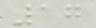17
